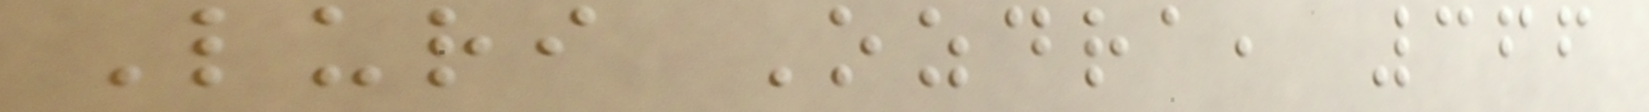Luri Ozdra, 366
